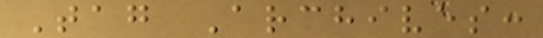Tag Archives:
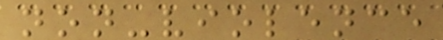non-violence
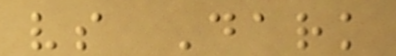vs Dark
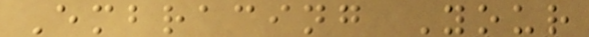Embracing Your
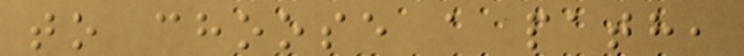to choose a path,
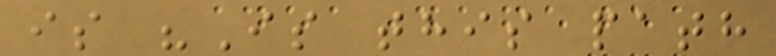is "Is this path
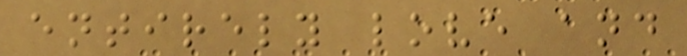entirely love and
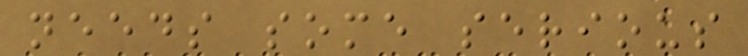needs some serious
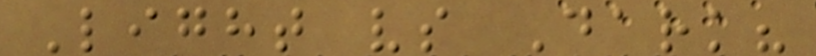Light vs Dark?
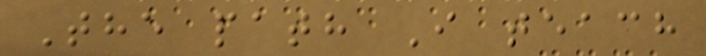The path I teach
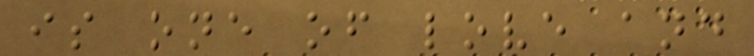is one of love and
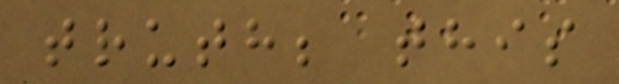truth; this
